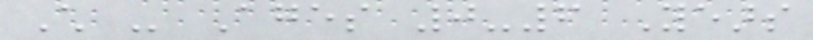Child - Ages 0-6 Years
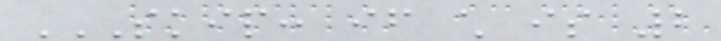SKIP: IF CHILD IS 2
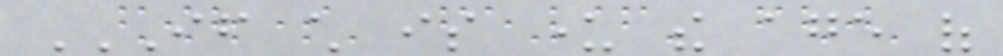IF CHILD IS UNDER THE AGE OF
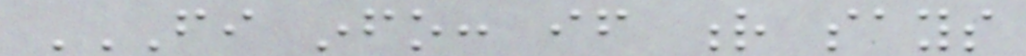FI INFO: IF R SAYS
